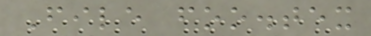File foo.tex
